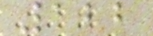122
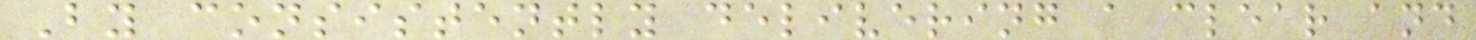By consistently delivering a clear and
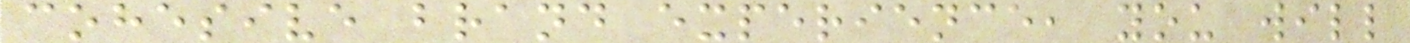cohesive brand experience, you will
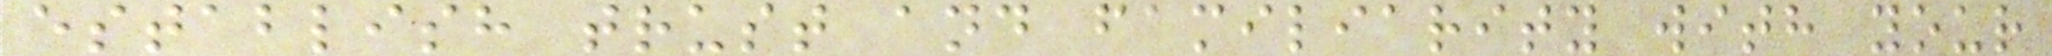establish trust and familiarity with your
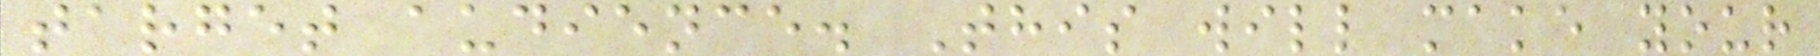target audience. This will make your
